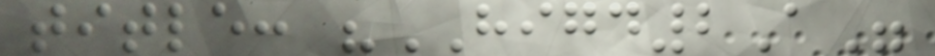title: "HIGD2A"
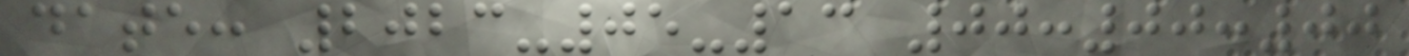date: 2023-05-13 00:00:00
